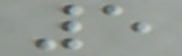5
